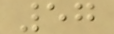57
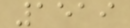1519
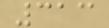313
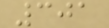301
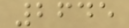2645
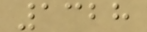1328
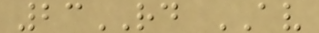23RD AV
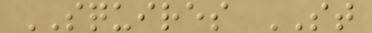SQUIRES ST
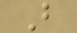B
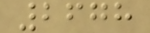2678
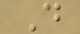D
